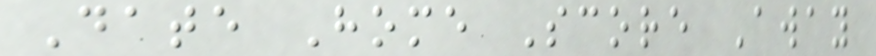Date Home Score Away
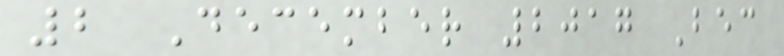2 December 2017 Bec
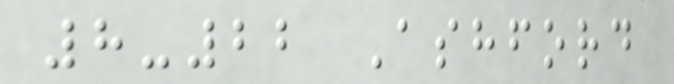8-22 Ashford
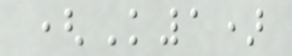(K1)
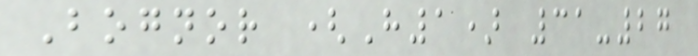Bognor (H1) 31-27
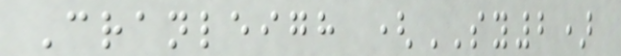Cranleigh (SY2)
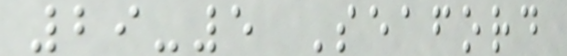29-5 Seaford
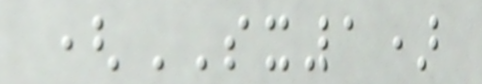(SX1)
